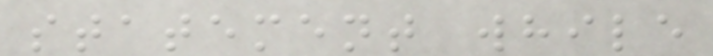statement while
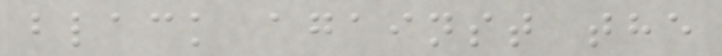black against the
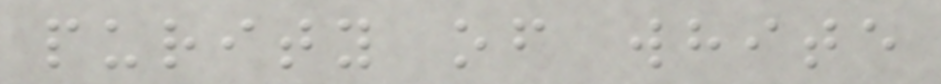purity of white
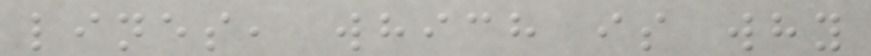lines, which is why
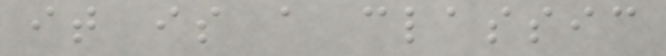it is a classic
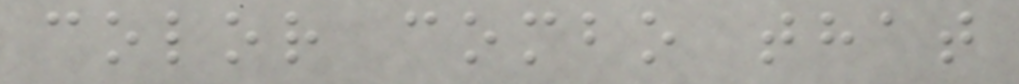color combo that
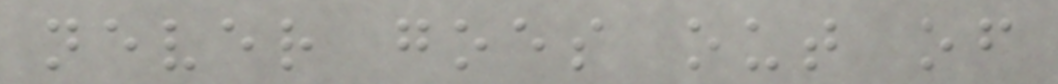never goes out of
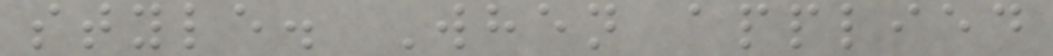style. When applied
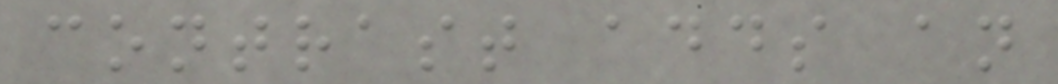contrast adds an
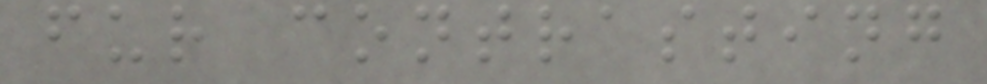fur contrasting
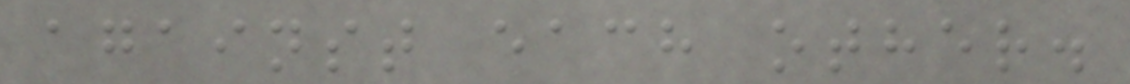against each other.
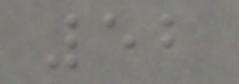52
